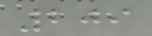209
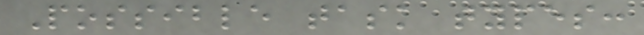Possible task types:
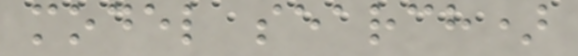model search)
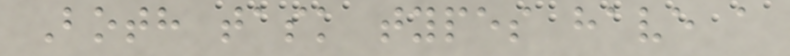Both task types have a
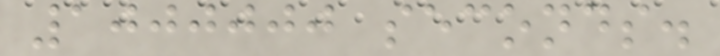1000000 seconds.
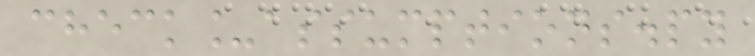check_assumptions.py
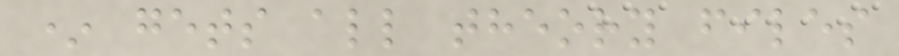* gets all theory files
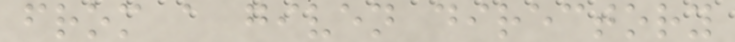from a given directory
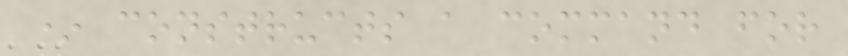* constructs a command for
